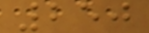250
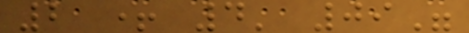2 + 4' 09"
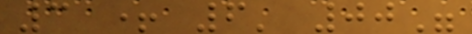3 + 6' 00"
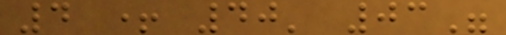4 + 40' 03"
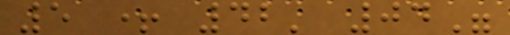5 + 42' 04"
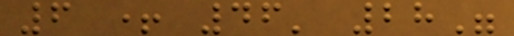6 + 46' 28"
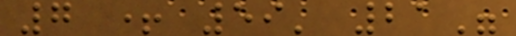7 + 59' 21"
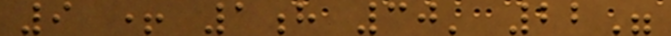9 + 1h 30' 22"
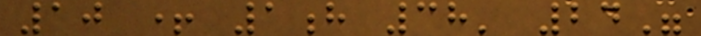10 + 1h 38' 24"
